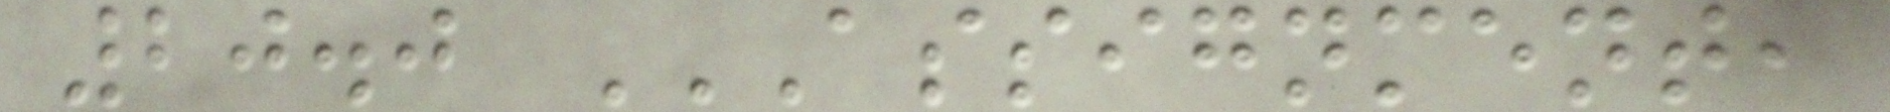20.0 ASSIGNMENT,
